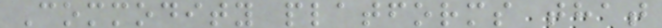Commodity platforms that
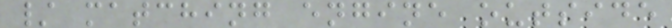/ matching engine outside
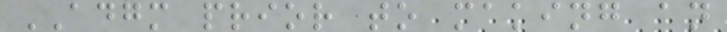ADGM prior to making an
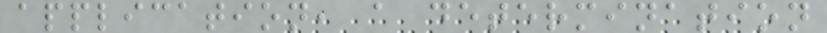application, a determination
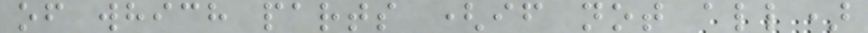of which parts (if not all)
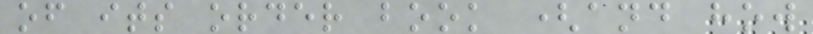of its order book (and how
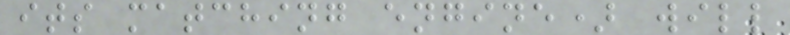its matching engine) will
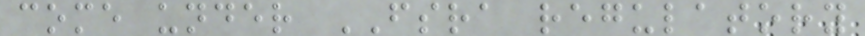come under FSRA regulatory
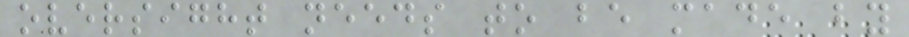oversight needs to be made by
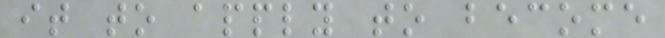it to apply to become
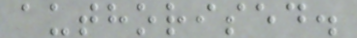authorised.
